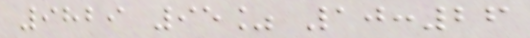9829 95% 10:26
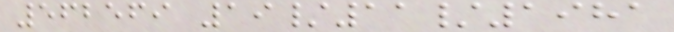562569 19/11/1981
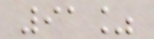91%
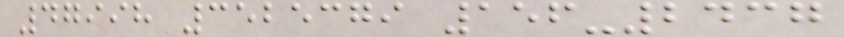47998 3525379 156-2437
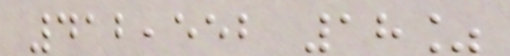412,552 18%
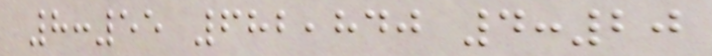8:55 682,840 4:20
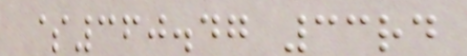$360.47 33rd
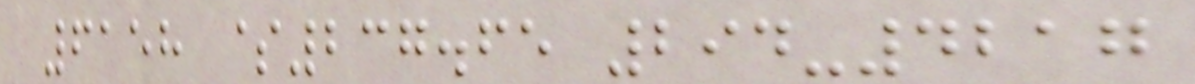6158 $237.65 294-4217
